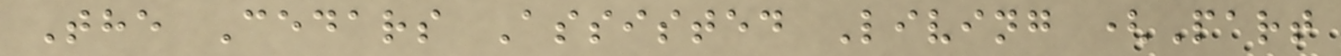The Cedars Assisted Living (Part
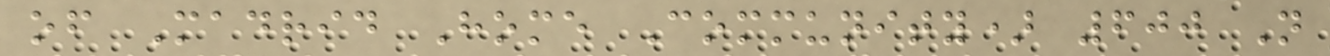of Madrid Home Community) 600 N
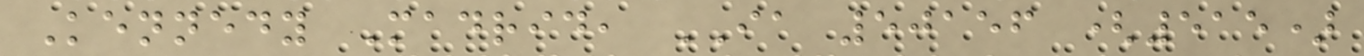Kennedy Madrid, IA 50156 (515)
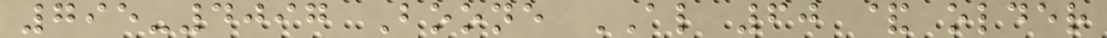795-4097 Boone AL 60 & older
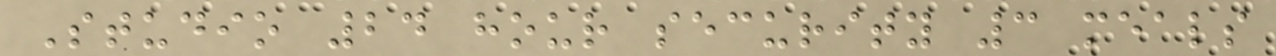Studio 24 hour security 3 meals
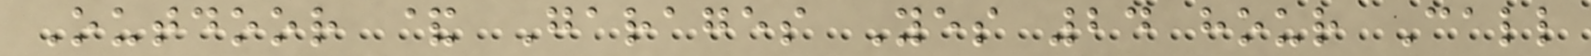Outdoor & Garages Yes 24 hour Call
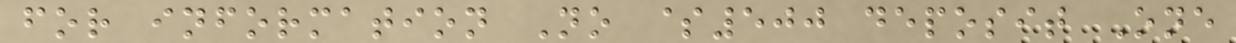for information No $500 deposit One
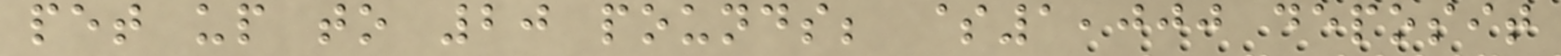pet up to 20 pounds; $1,000 deposit
